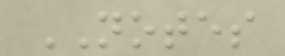NOTES
